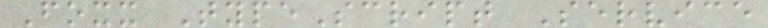Foxx TypeScript Service
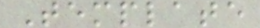Template
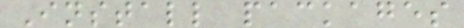Install packages
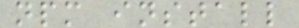npm install
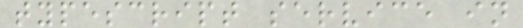typescript service in
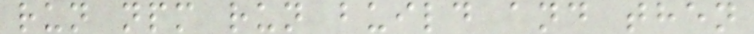run npm run build and then
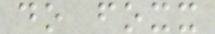do foxx
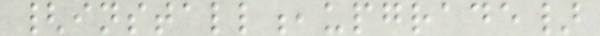{install,upgrade}
